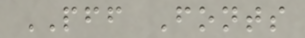PFF Fonts
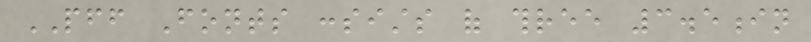PFF Fonts consists of three 3.5in
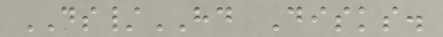DS/HD Disks.
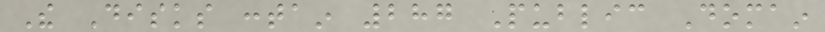The Disks contain 287 Public Domain
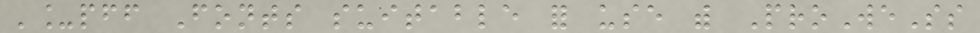'_pff Fonts suitable for use with ProWeSs
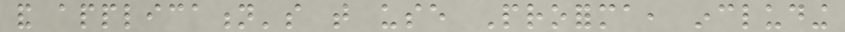and application's that use Proforma, including
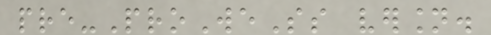pre-ProWeSs version.
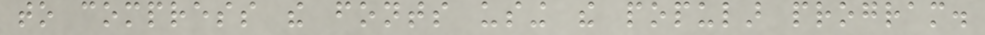to compress the fonts using the popular program.
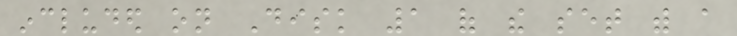included on Disk 1 of the set with a
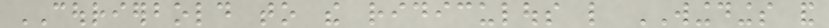COURIERBOLD to the ridiculous like WINGDINGS and
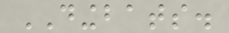DINGBATS.
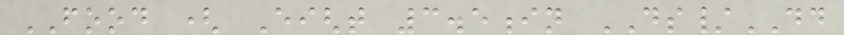FOOD ( Eight 3.5in DS/DD
